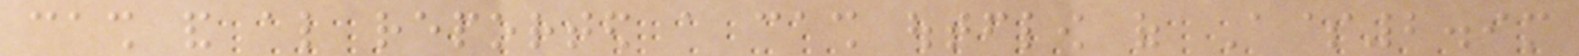cash and also reported a cash outflow of A$2.9m
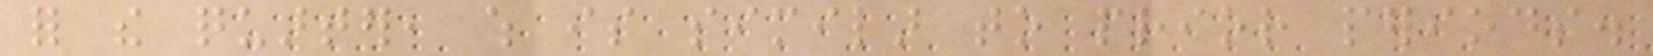for the quarter, which is similar to prior periods.
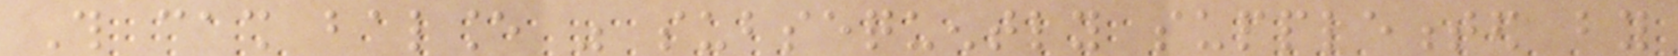This cash balance was subsequently supplemented by
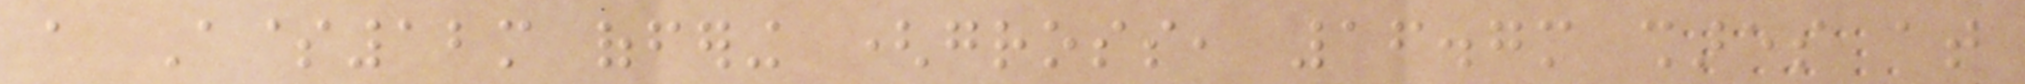a A$12m offering (gross, 16.7m shares at
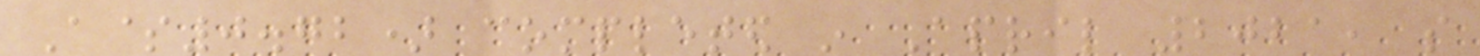A$0.72) completed in April 2021, so
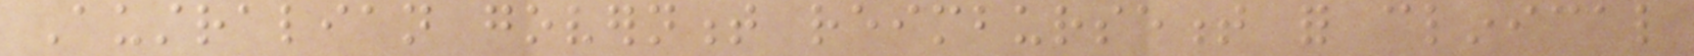Australian government reimbursement for clinical
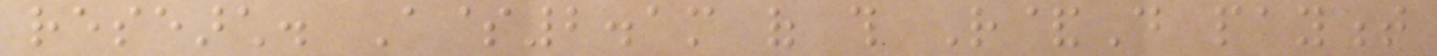research. A$2.1m of this R&D payment
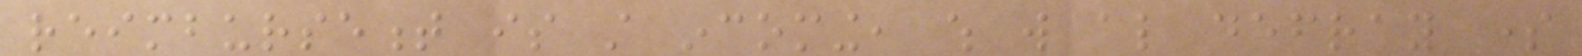reimbursement is still incoming, which will also defray some
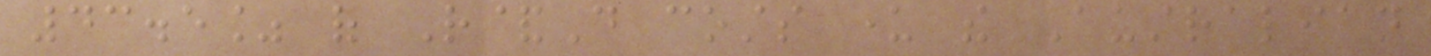43.5% of R&D costs under the Australian
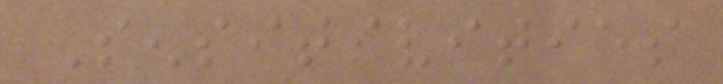Sensitivities
